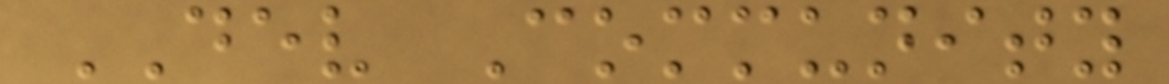DEV Community
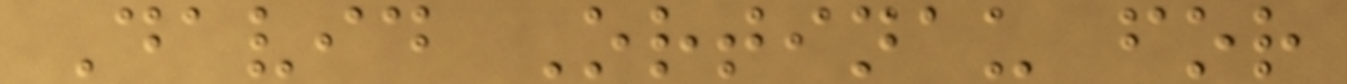David Ortinau for
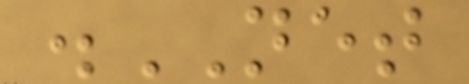.NET
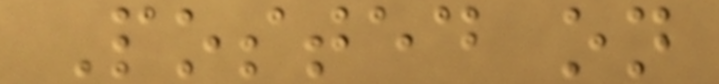Posted on
